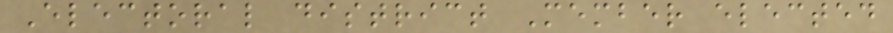Electoral district Member elected
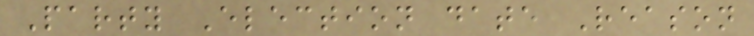Party Election date Reason
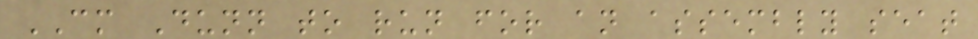CM Dunn to run for an assembly seat
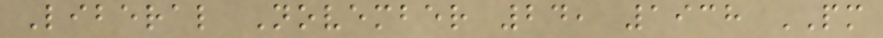Liberal November 24, 1938 PM
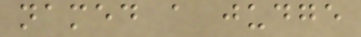named a judge
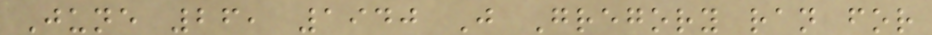June 26, 1940 J Gregory ran for
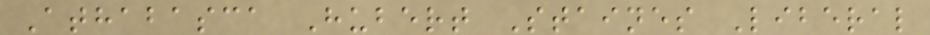Athabasca Hubert Staines Liberal
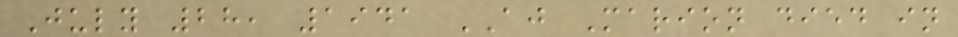July 28, 1941 AJ Marion died in
